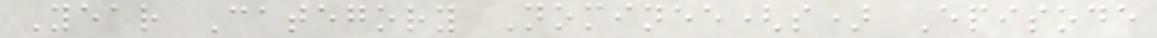Year Category Nominee(s) Episode
